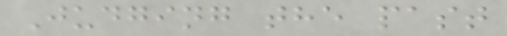Judging the past
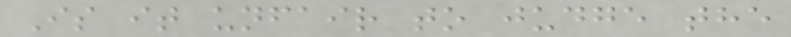Is it unfair to judge the
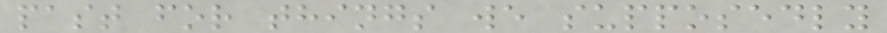past for things we supposedly
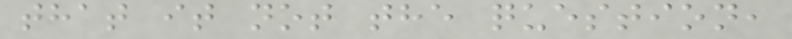that it not the question,
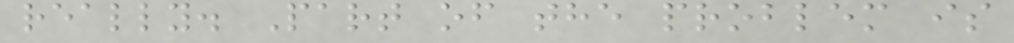really. Part of the problem is
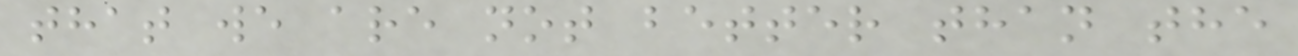that we are not better than the
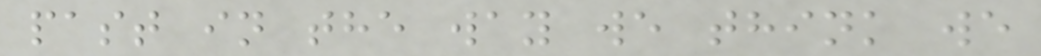past in the way we think we
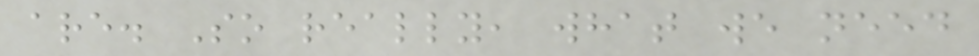are. So really, what we need
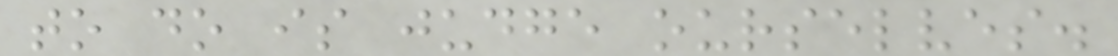to do is judge ourselves.
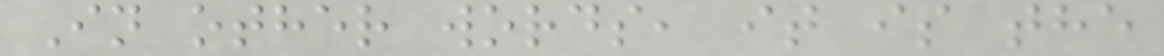In other words, it is the
